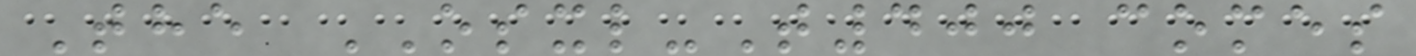The OSXL-T400 comes
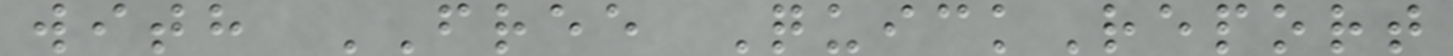with FREE QuickReport
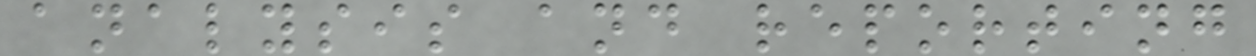analysis and reporting
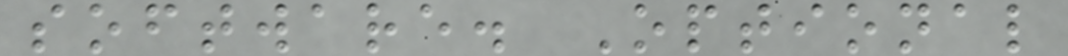software. Optional
